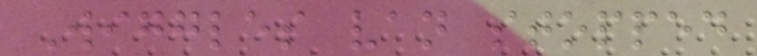Wiggles van stopped
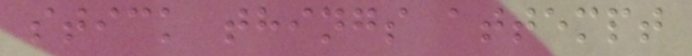stick things attempt
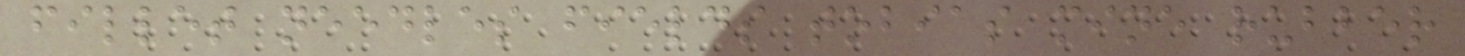fillet needles fields tobias mine rubber
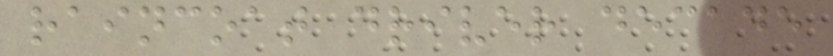raincoat driver decade
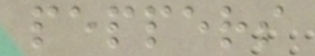peppers
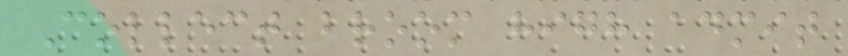Collect broom high admit
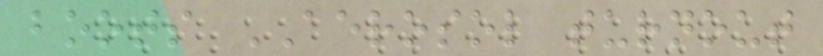boots AEROSOL turnout
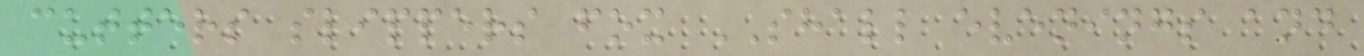cutters slippers fox SHALL evenings and
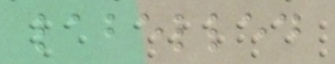labelled
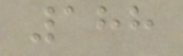188
